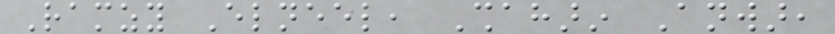Ramzy Elneel, Shaharin Anwar,
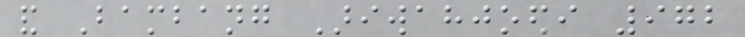and Bambang Ariwahjoedi 972
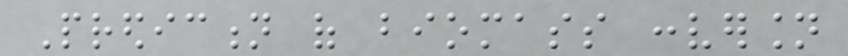Prediction of biomass conversion
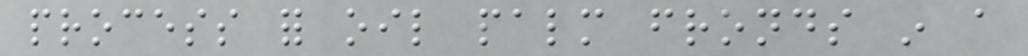process for oil palm fronds in a
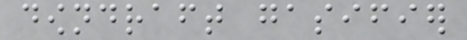downdraft gasifier
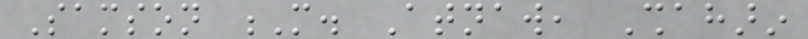Samson M. Atnaw, Shaharin
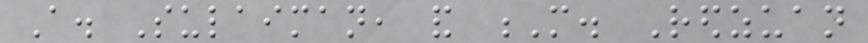A. Sulaiman, and M. Redzuan
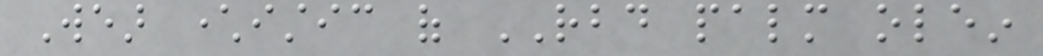Wear characteristic of RBD palm olein
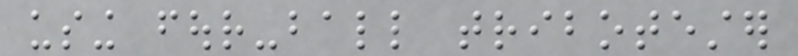using four-ball tribotester
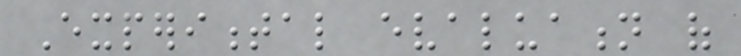Experimental evaluation of
